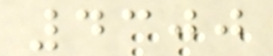4300
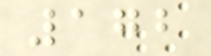172
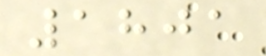1801
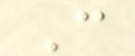C
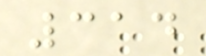314
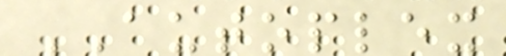AUTOPLEX
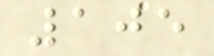105
